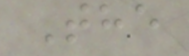The
